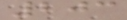203
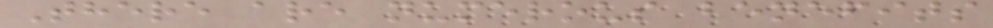There are numerous benefits
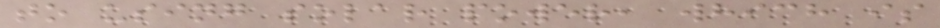to using solar power, which is
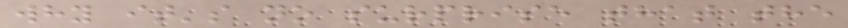why it's no surprise that the
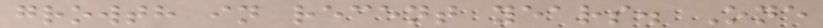growth in recent years. One
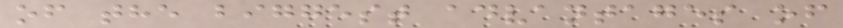of the biggest advantages of
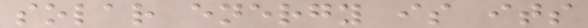solar energy is its
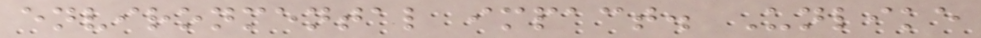environmental impact. Unlike
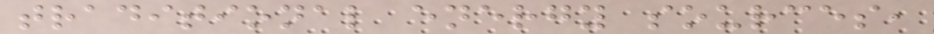traditional energy sources,
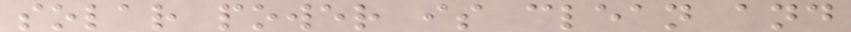solar power is clean and
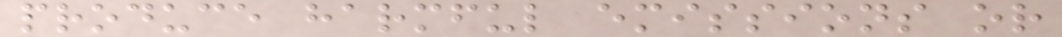produce harmful emissions or
